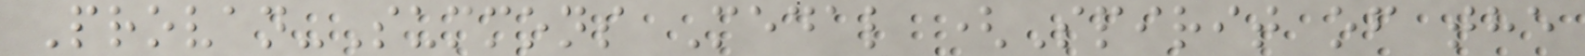Provan-Summons Medal (Spirit of the
